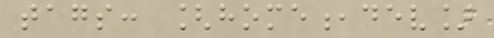tags: [home,dev]
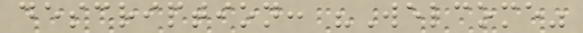description: "Welcome"
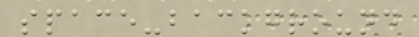space-background
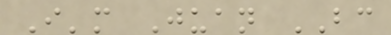I'm Juan BC
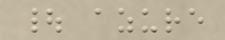| azure
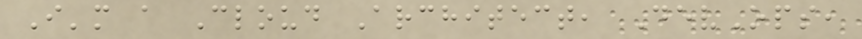I'm a Cloud Architect, DevOps,
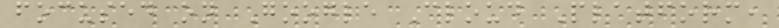focused on Google Cloud Platform,
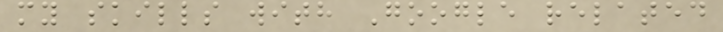my skills with Google related
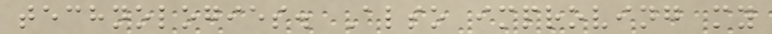technologies. Also improving my
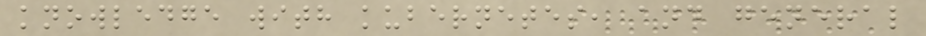knowledge with kubernetes, and general
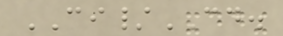CI/CD.
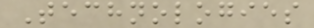Technologies
